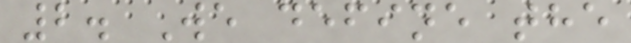2. We define the
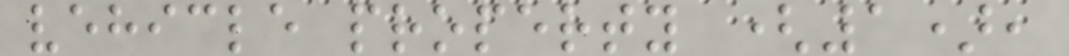vehicle property (1),
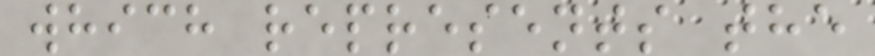which represents the
